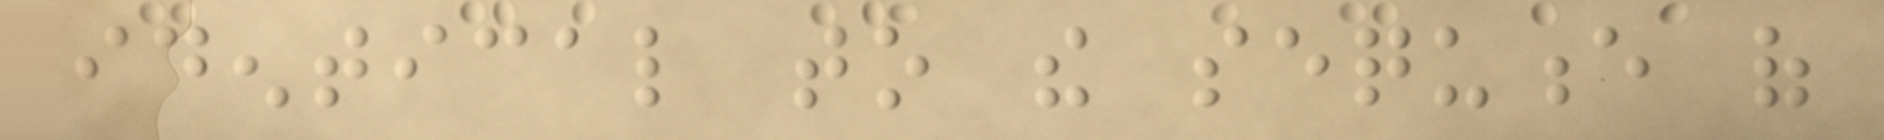identical to the sequence of
